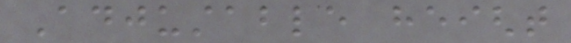Adjustable height
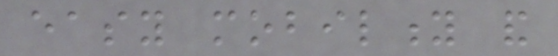easy mobility and
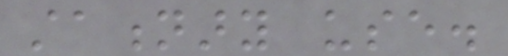stationary use.
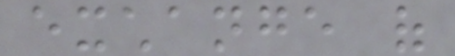exchange of
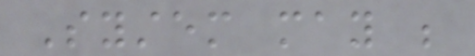System may be
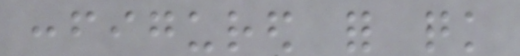configured for quick
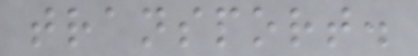transport.
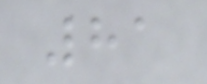81
